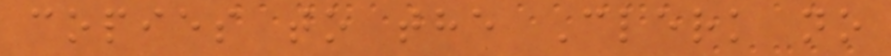copies to the Clerk no
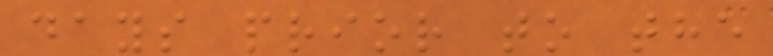days prior to the
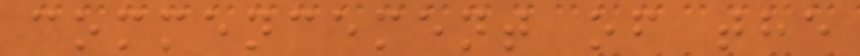commencement of the
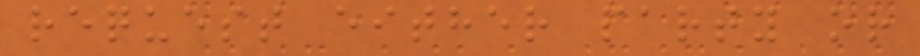request either party or
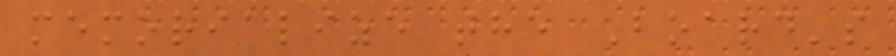memorialize the Board's
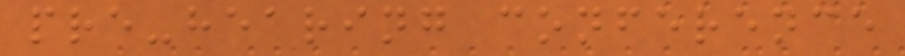pre-hearing conference
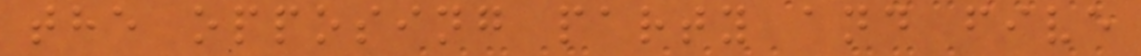the opposing party and five
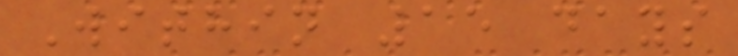Within 15 days
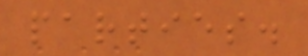parties.
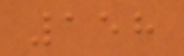158
